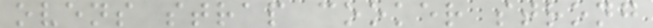ovens strap cooker strong
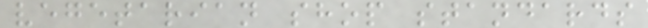vegetarian shop standards
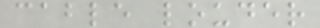cable louder
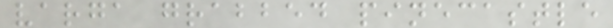varga grabbed pinecastle
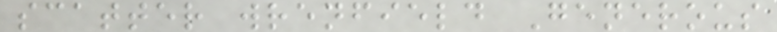scatter wrenfield Generous
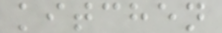kitchen
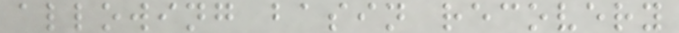allowing basin recovery
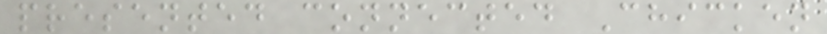presented connected Chicken
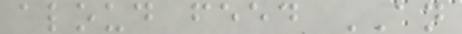aloud feed AN
